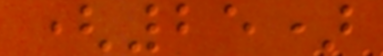(25)
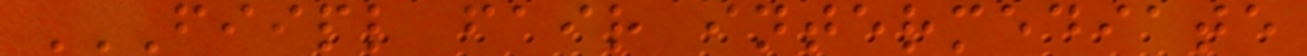FIIPL FAIR INTERMEDIATE
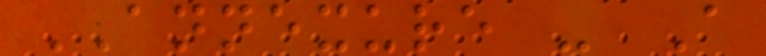ANNEXURE - A
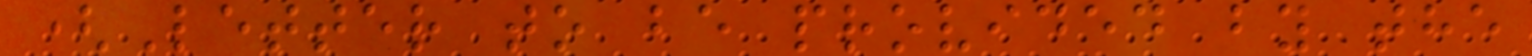(Letter to be provided by the
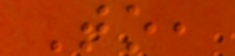To,
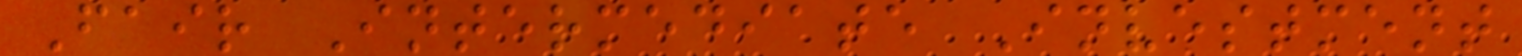Fair Intermediate Investment
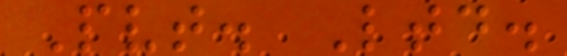Pvt. Ltd.
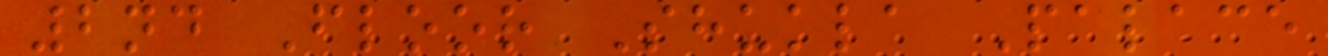2nd Floor Shukla Palace
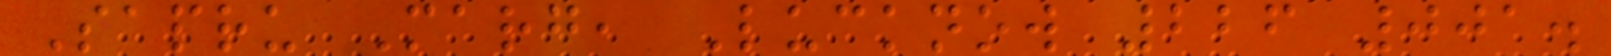Sapru Marg, Lucknow 226 001.
